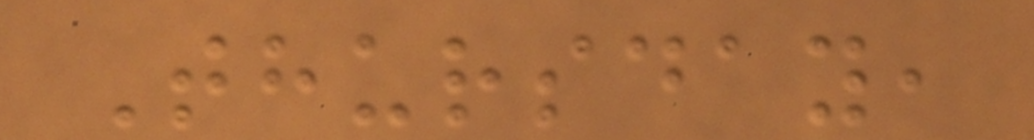Thursday,
